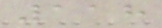118
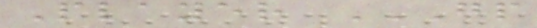Player GP
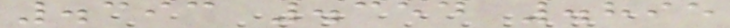.393 .354 .895
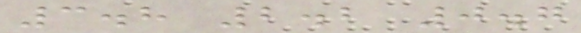3.8 2.2 0.7
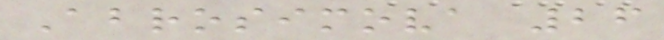Abrosimova 26
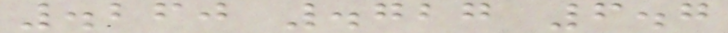.260 .727 6.7
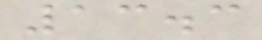13.3
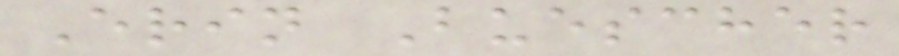Erin Buescher
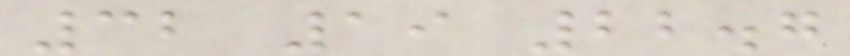32 19 22.7
